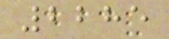2285
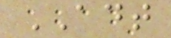ADT
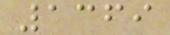1369
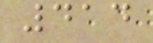414
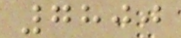7800
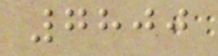7800
